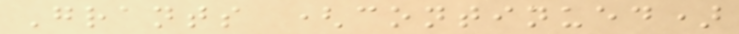Grants (continued)
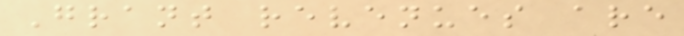Grant revenues are
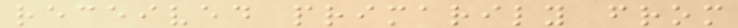received primarily from
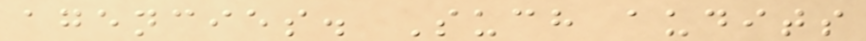agencies. Such audits
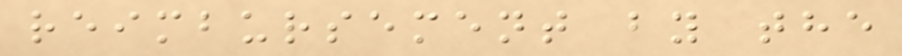reimbursement by the
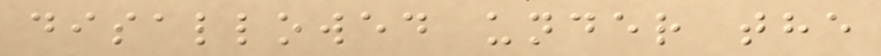disallowed under the
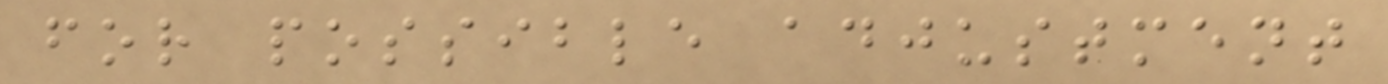for possible adjustment
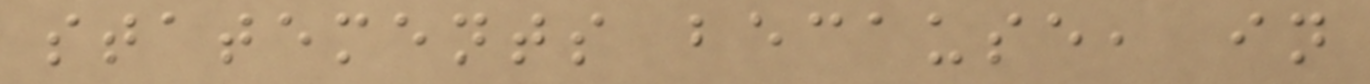statements because, in
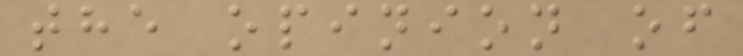the opinion of
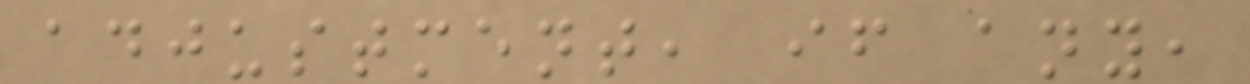adjustment, if any,
